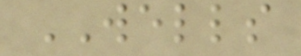WELLS
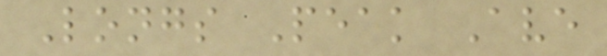Longs Peak Ave
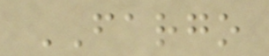FARGO
